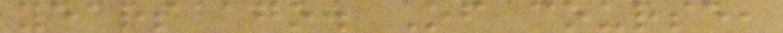years ago. Of course,
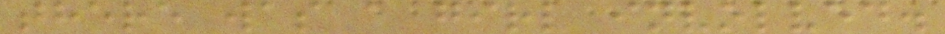there was a girl involved.
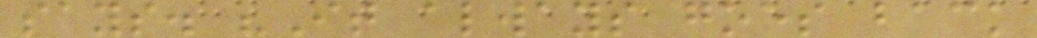says. "It always goes back
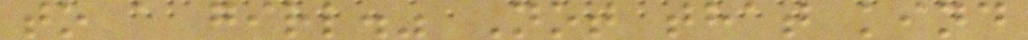to a girl." Not that kind
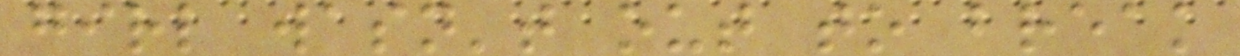girl wasn't out to break
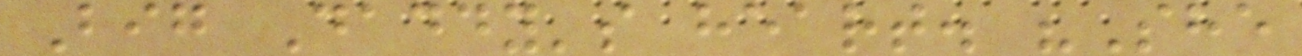Big Daddy's heart. "She
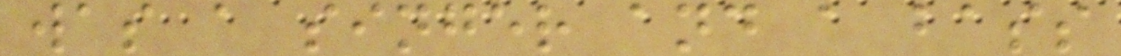was a singer and a bass
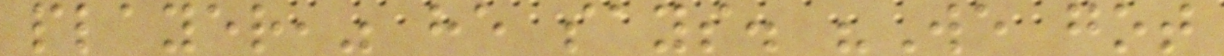player," he says. "We got
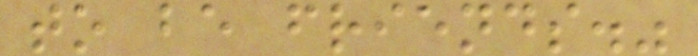to be friends."
